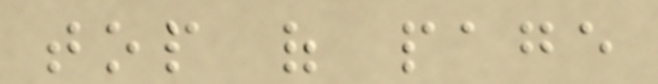top of page
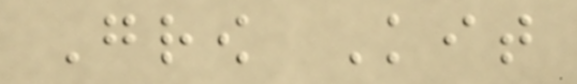Grow Kit
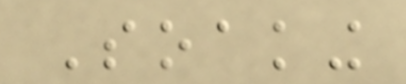Soaking
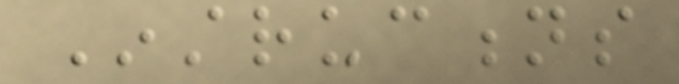Instructions
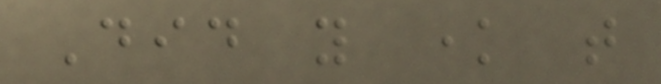Did you know that
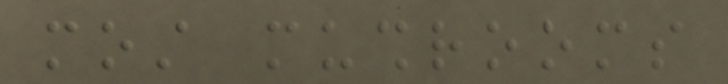most mushrooms
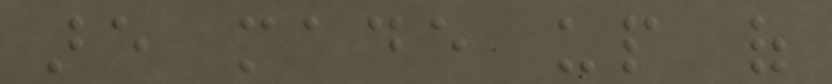are made up of
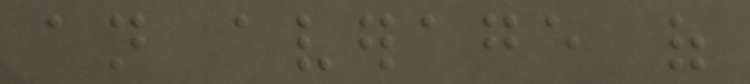an average of
